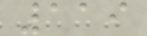119
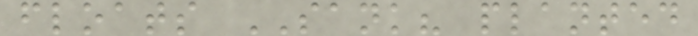floats SANK? planted
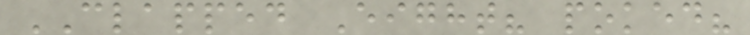CLAPPED Eight? poked?
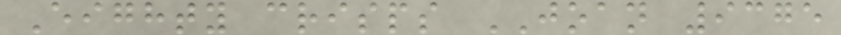Eighty crisps JOAN 9375
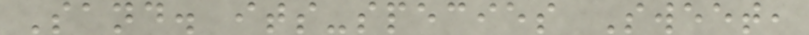Sand. its-species Sweet,
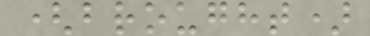(brought)
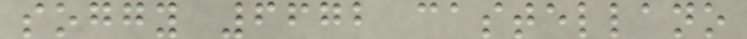soggy 6672 castellano
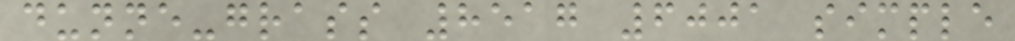dunne-grass 8517 6001 simple
